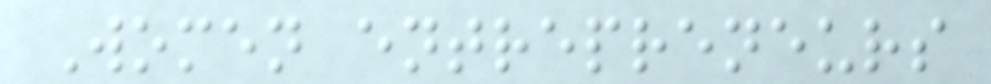Women entrepreneurs
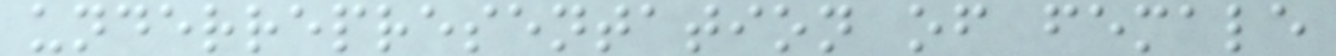underrepresentation of female
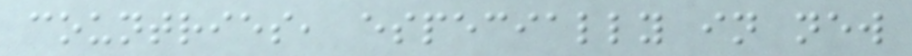countries, especially in new
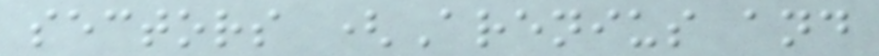sectors (Arenius and
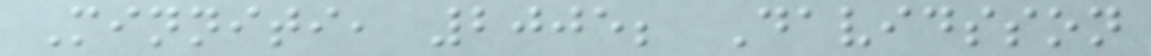Minniti, 2005; Davidsson
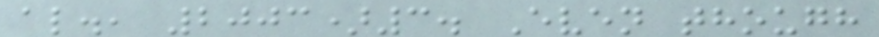al., 2003)3. Even though
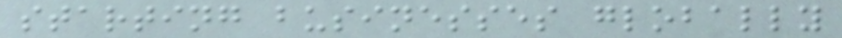starting businesses globally
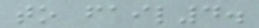to fail4.
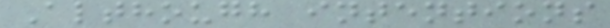Although intentions
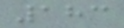183
